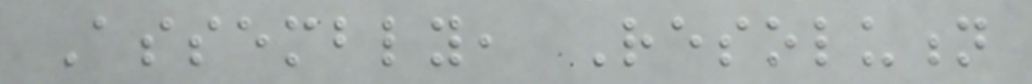Assembly, Resolution
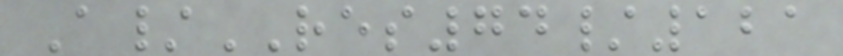A/RES74/121
